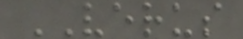VERUS
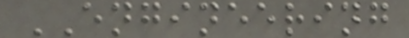ENGINEERING
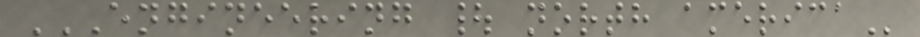ENGINEERING | NORTH AMERICA
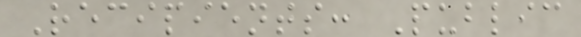Recipients: Public
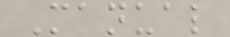Manual
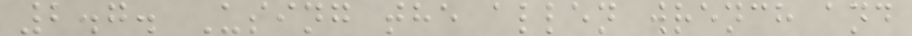2.7. Using the allen wrench and
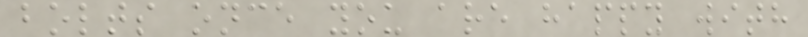bolts once you are happy with
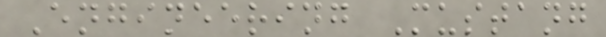Engineering Mustang
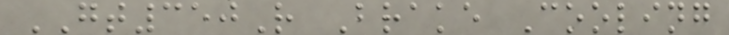GT350R Brake Cooling
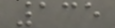135
